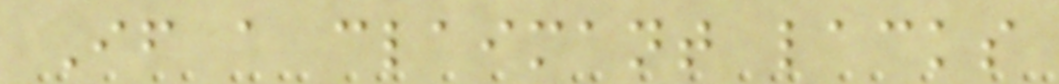If a claimant lacks
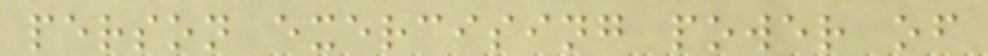person exercising power of
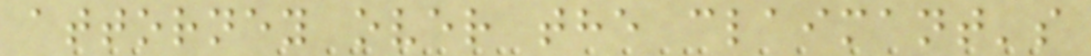attorney over the claimant's
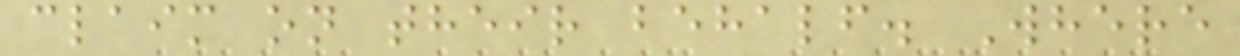claim on their behalf. Where
